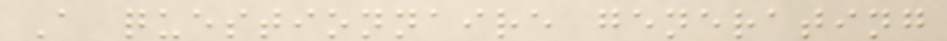A questionnaire generating
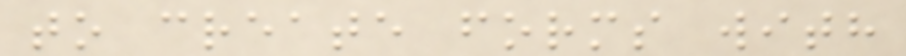to create forms with
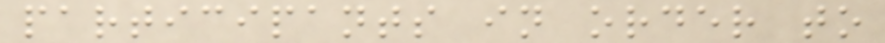participants in order to
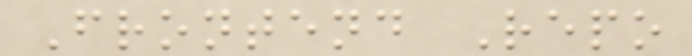Frontend Repo
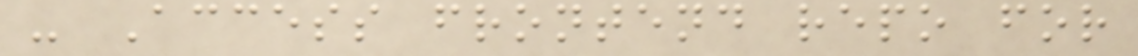- Access frontend repo for
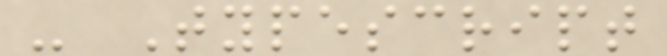- Typescript
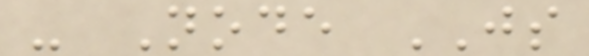- Node JS
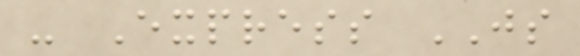- Express JS
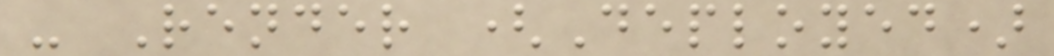- Render (Deployed)
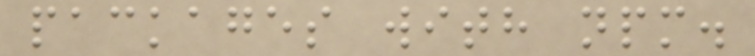packages with npm.
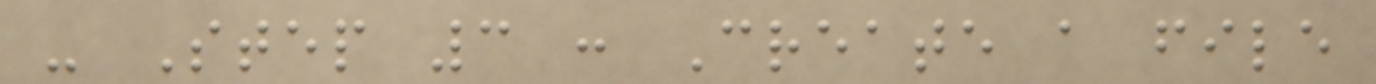- Step 3 : Create a file
